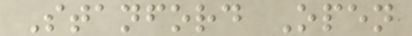Stanford Open
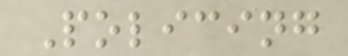Policing
